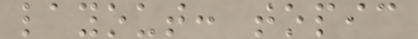layout: topic
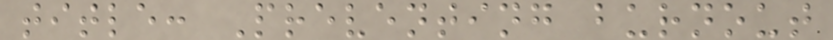title: Preventing burnout
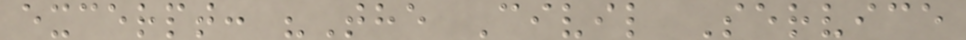excerpt: "The Civil Service
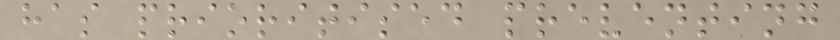has prioritised preventing
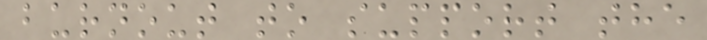burnout to support the
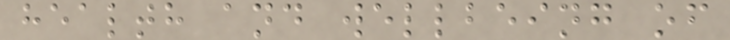health and wellbeing of
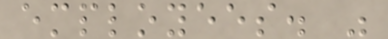employees. "
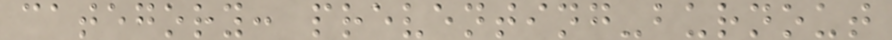category: preventing-burnout
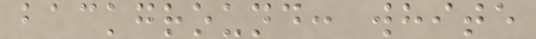background: white
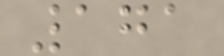171
